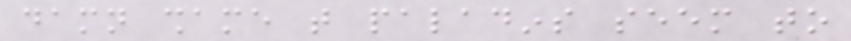damn shame that paladins seem to
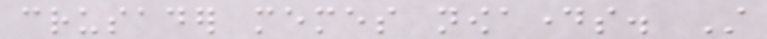crusader memes nowadays. Still
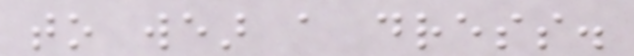to wear a dress.
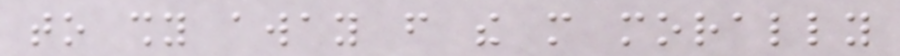to shy away from the more morally
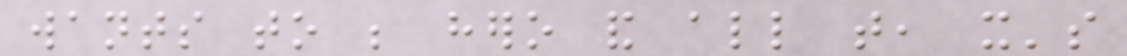wants to be hero and all that, it's
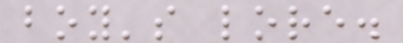boy's lore.
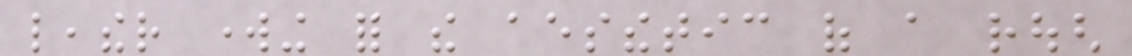leather working for the aesthetic of a rough
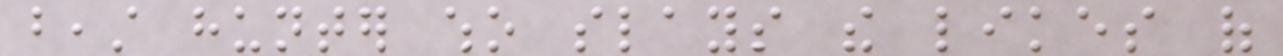beast hunter who slays the likes of
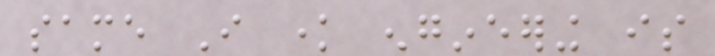same I know engineering is
